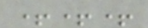+++
